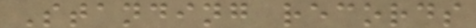Standing records
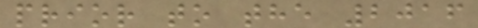prior to the 2016
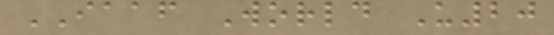IAAF World U20
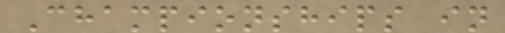Championships in
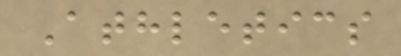Athletics
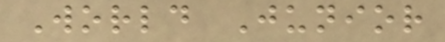World Junior
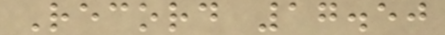Record 17.50
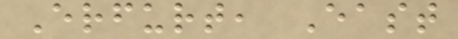Erfurt, East
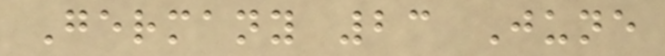Germany 23 June
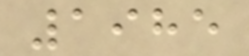1985
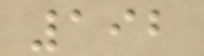192
